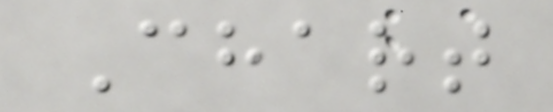Chart
